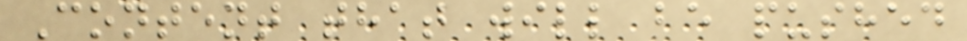Content that will be pushed
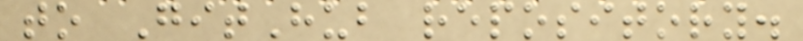to GitHub repository.
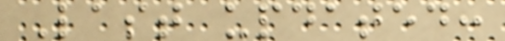Last updated:
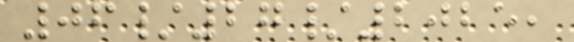06/27/2025,
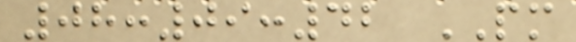08:09:42 PM
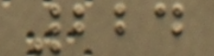224
